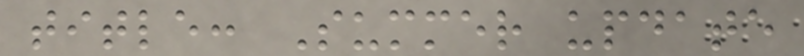title: Summer update
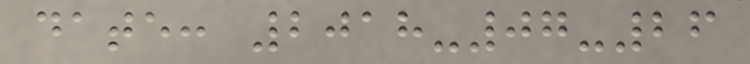date: 2018-07-26
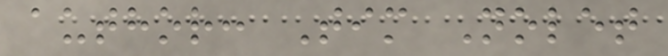author: Tim Nolet
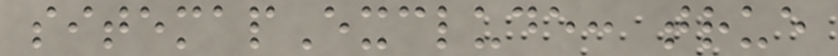sitemapExclude: true
